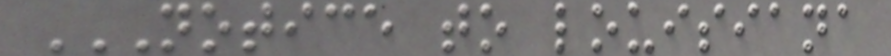NOTICE TO LOUISIANA
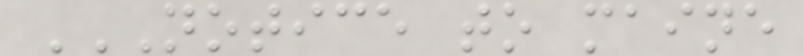NOTICE TO MAINE
